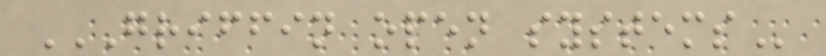GRIFFIN OPEN SYSTEMS
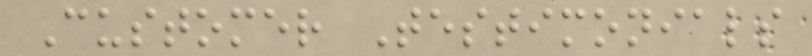Customer Testimonials
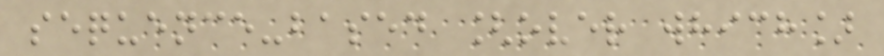sequence-based [over which]
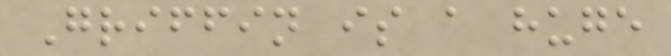Griffin is a huge
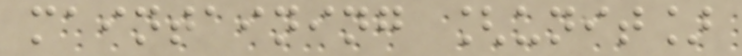maintaining [unit]
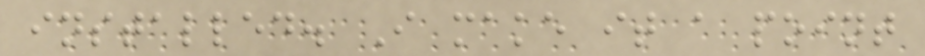installed. I make it a point
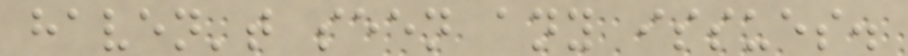haven't seen any issues.
